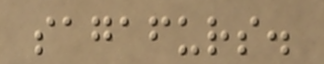sagafurs.
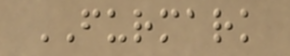FURMARK
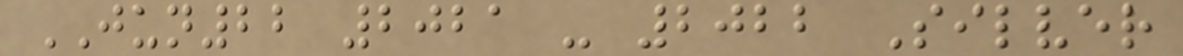JUN22 2021 - 2022 Silver
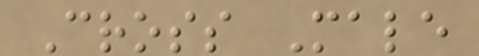Cross Male
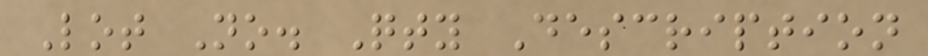Lot No. Qty Description
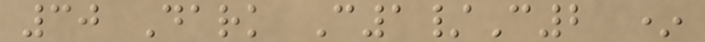30 Dark C1/C2 *
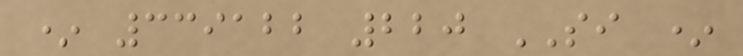* 339122 220 SI *
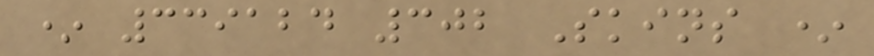* 339124 302 Skins *
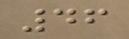46
